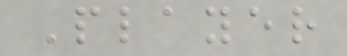Player
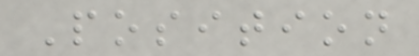Position
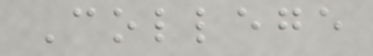College
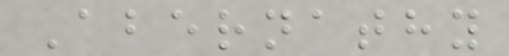Abernathy
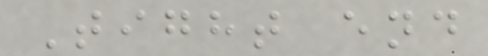Tight end
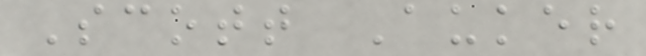Scott Auker
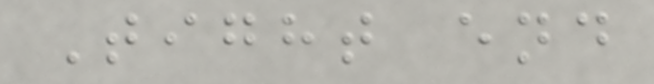Tight end
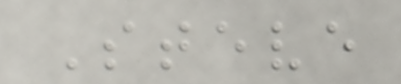Steve
